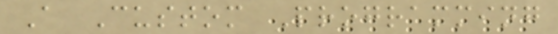A Custom Programming
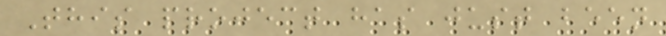This project has just been
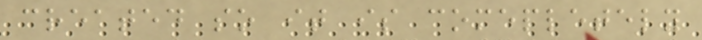created so it is comepletely
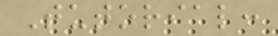Tutorial:
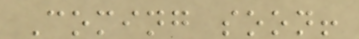Coming soon!
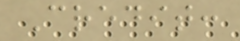Credit:
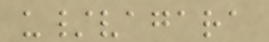u/vagara
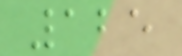125
